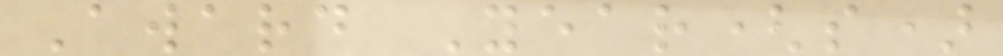Award Year(s)
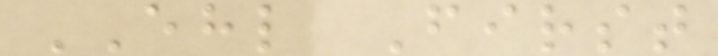EHL First
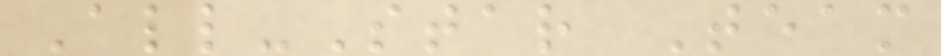All-Star Team
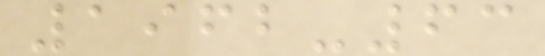1962-63
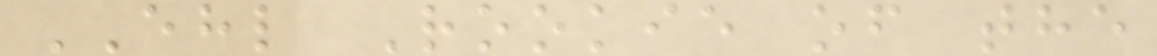EHL Rookie of the
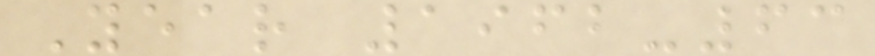Year 1962-63
